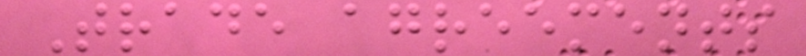Trade agreements
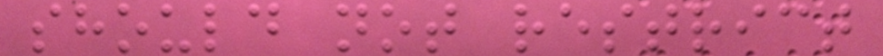should not restrict
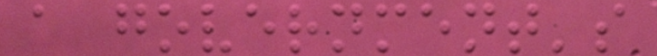a government's
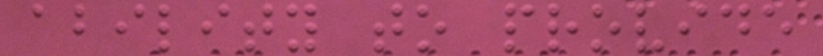ability to provide
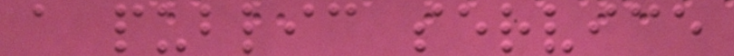a public service
